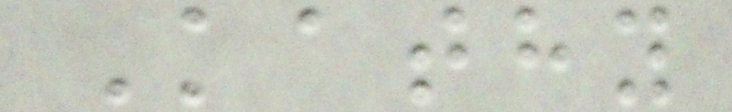Kathy
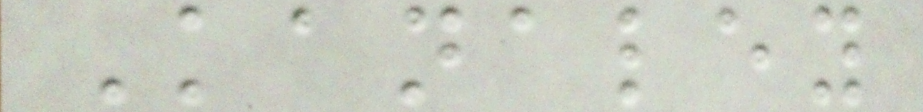Kanaley
